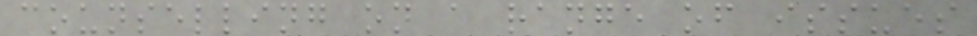counselling on a range of issues
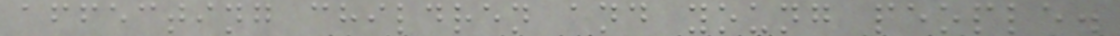affecting children and young people.
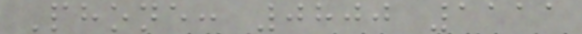Phone: 0800 1111
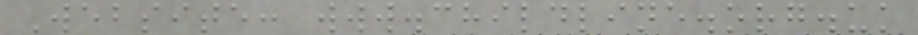Website: www.childline.org.uk
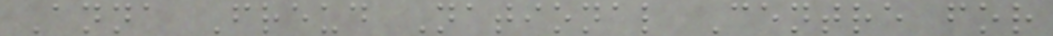Anna Freud National Centre for
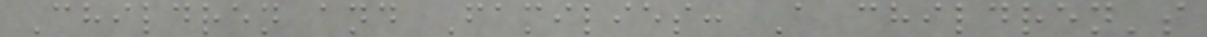Children and Families: A children's
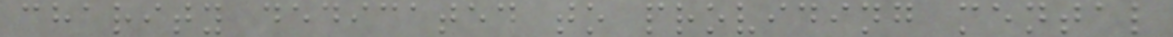charity dedicated to providing mental
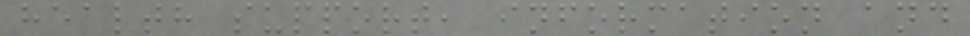health support, information and
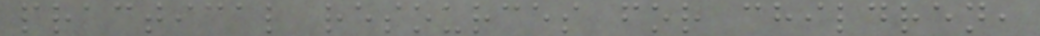practical resources for children,
